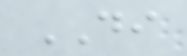DI
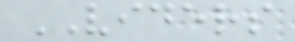VIDERS
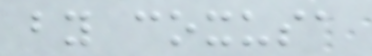by coxusa
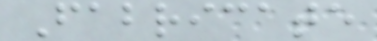Fabricate
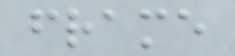frame
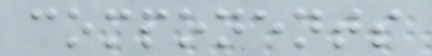components
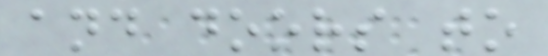and doors to
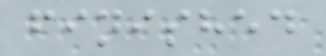finished
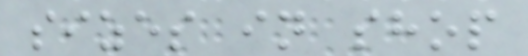sizes in shop
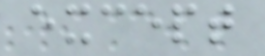except
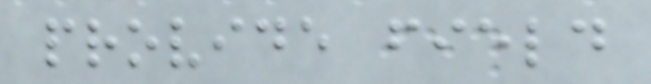provide field
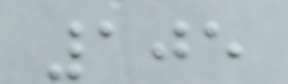105
